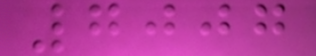7007
